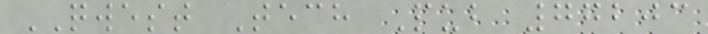QWEST Tech Pub 77203
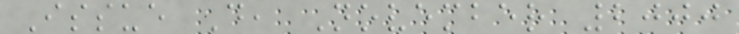Issue D, November 2000
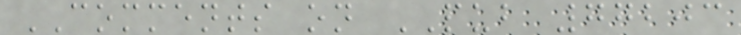COMMENTS on PUB 77203
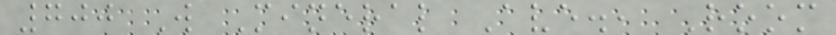700 W Mineral Ave., Room
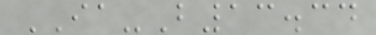IA-B13.34
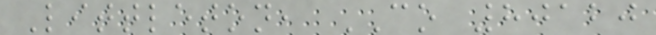Littleton, CO 80120
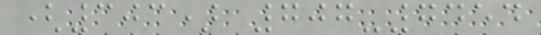(303) 707-7454
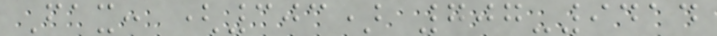Fax: (303) 707-9414
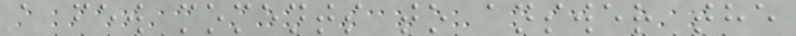a few moments to answer the
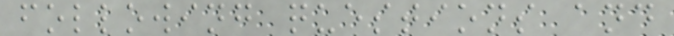following questions and
